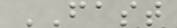FAST
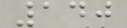140
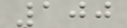100
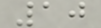10
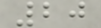20
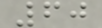60
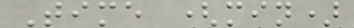Time (min)
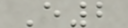E2
